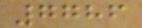7786
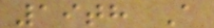19th A
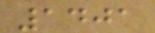1401
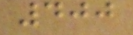400
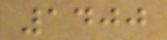1400
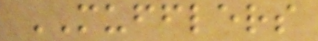MUFFLERS
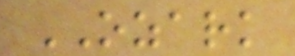OZARK
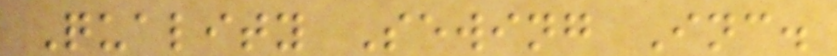Quality Sewing Inc.
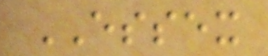ESSEX
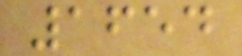1654
